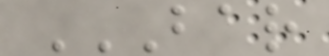BAR
